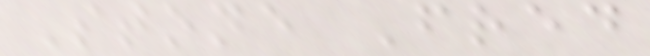Stone Fred
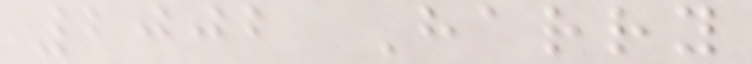2002 Harry
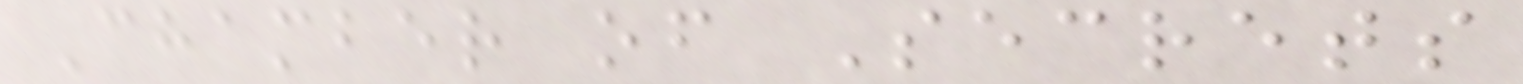Chamber of Secrets
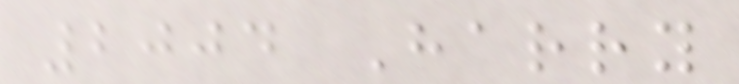2004 Harry
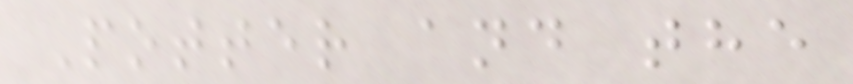Potter and the
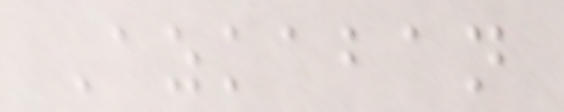Azkaban
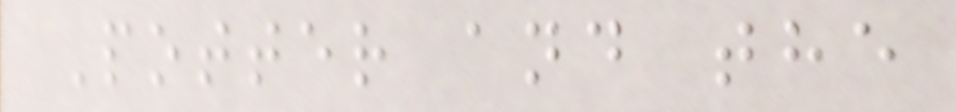Potter and the
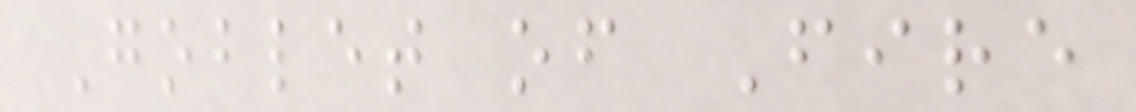Goblet of Fire
